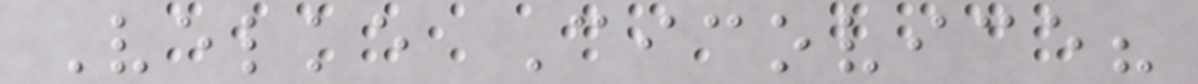Velke Cicovice?
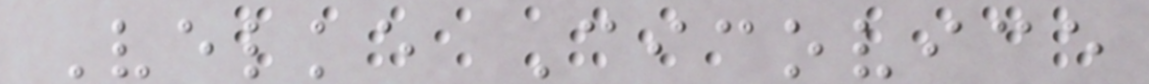Velke Cicovice
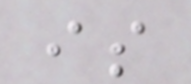is
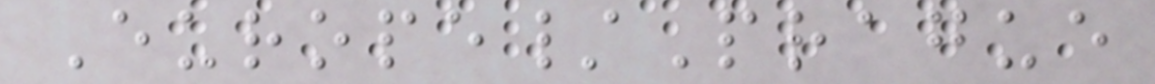Europe/Prague
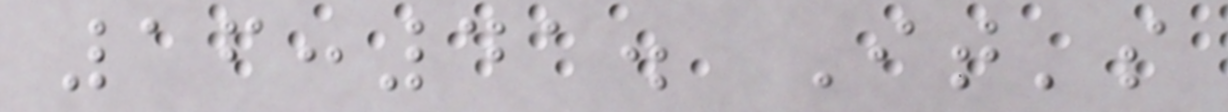16:41. It's
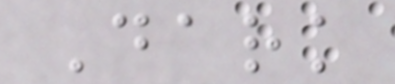Dark
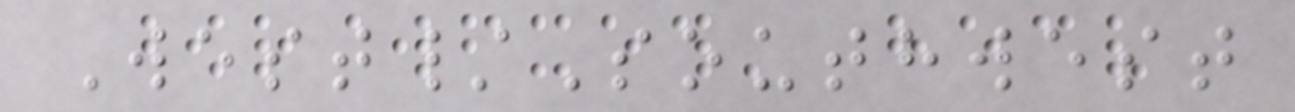West/Southwest
